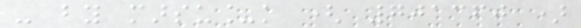- by marsu_k ( 701360 )
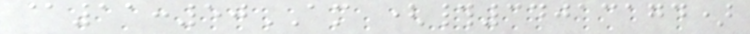@11:50AM (#34013174)
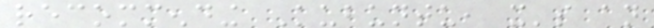recommending Kubuntu, it's an
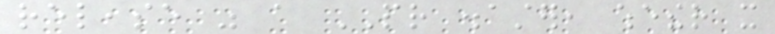release was a PR disaster, whether it
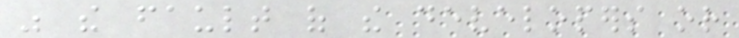was the fault of the developers or
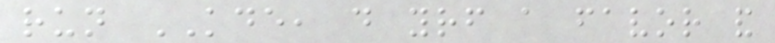run KDE, do yourself a favor and
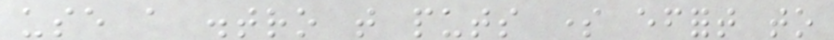use a distro that puts some effort to
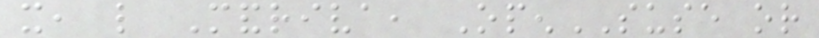it, like Mandriva, OpenSUSE or
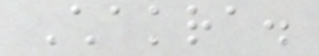Chakra.
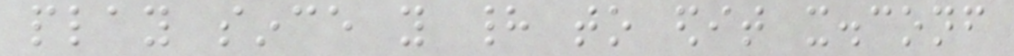play since you had to edit x.conf
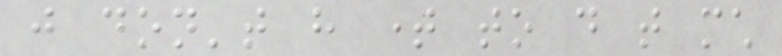just don't have time to do that much
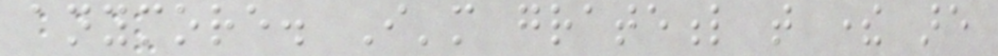anymore. I'm grateful that there are
